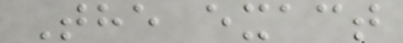The exact
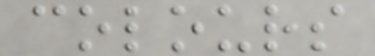colours
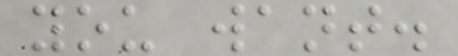you want.
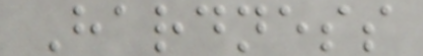Hardness
